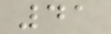41
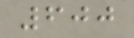600
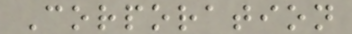Corporation
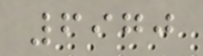6970
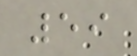59
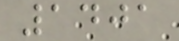1401
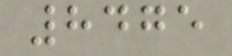8475
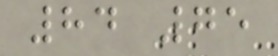84 75
